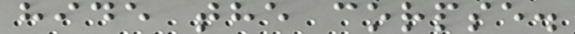hide the corpse.
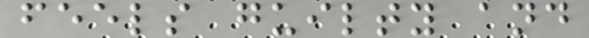feels guilty and
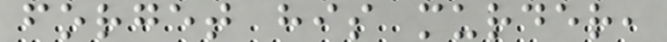forget his murder,
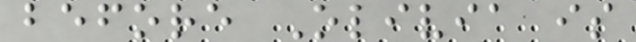before Olivia is
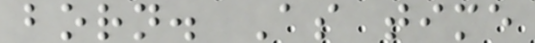born. As time
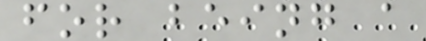for being a
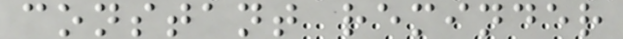constant reminder
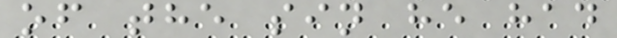of the sin he had
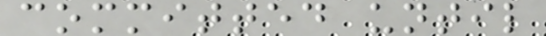committed until
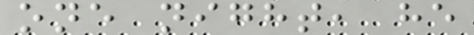one night, he
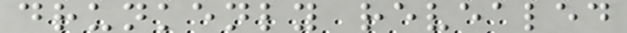drunkenly revealed
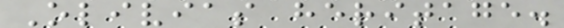Olivias heritage.
